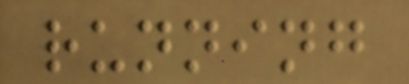running
